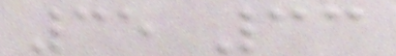35 33
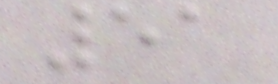51
